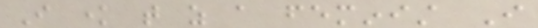I know that as a feminist I
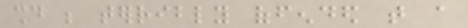should be terribly offended that a
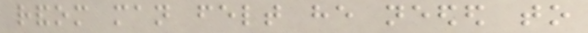random man felt he needed to
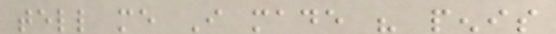tell me I made his penis
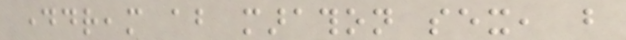daydream about marathon sex, but
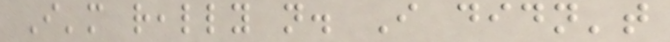I'm really not. I didn't
